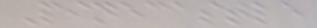Pinecastle
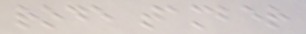rode tamber
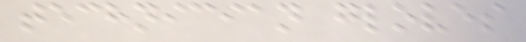technician gloves
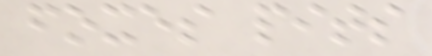foxes pits
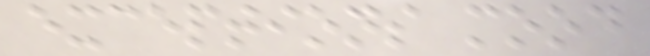exceptions mood
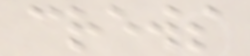crews
